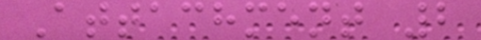Attachment 2
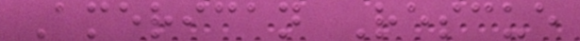American Rescue
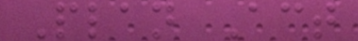Plan Act
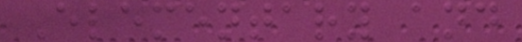Elementary and
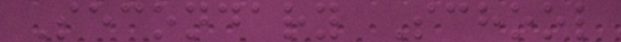Secondary School
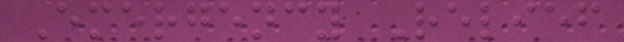Emergency Relief
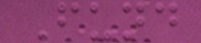Fund
